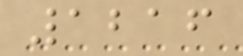1216
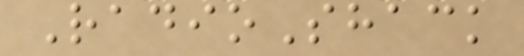RadioShack
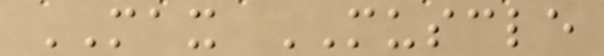MAX MUSCLE
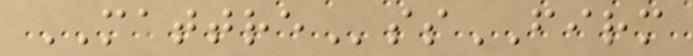MATTREssFIRM
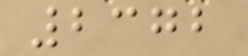2372
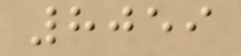8059
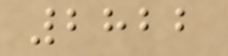2822
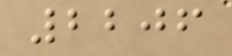2206
